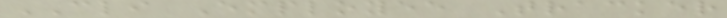CLI Employee Tracker
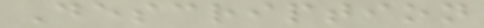Description
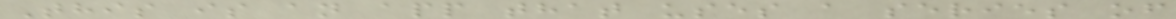This is an app that uses a series of
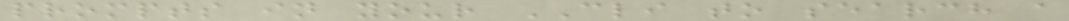prompts in your CLI to search a
